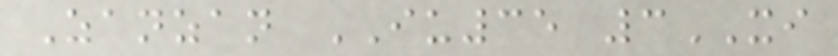Zanzan IU35 3XI
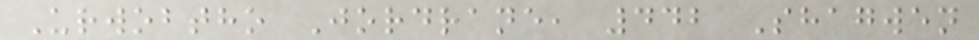Urwobtho Jordrane, 442 Shagwen
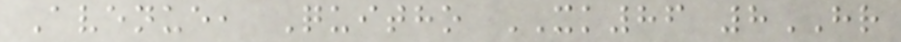Avenue, Quitho XK86 8HR
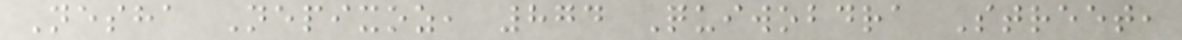Nesha Nepixoz, 874 Quiwobdra Street,
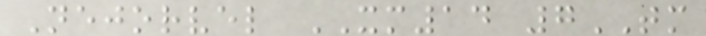Nejorvel XM14 7TM
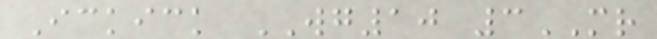Ickick WG10 3MR
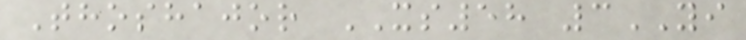Thoshajor XS58 3YI
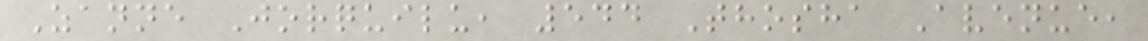Zanne Jorquilu, 544 Thosha Avenue,
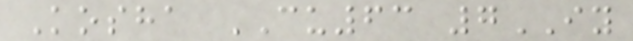Kosha CU63 7IY
